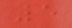5
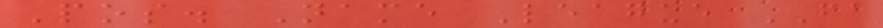Pos. Name League FA
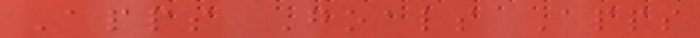Apps Goals Apps
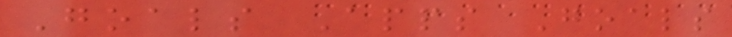Goals Apps Goals
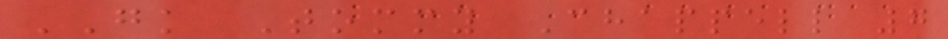GK Tommy Chappell 7
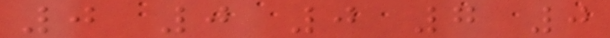0 0 0 7 0
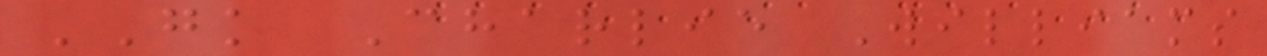GK Charlie Williams
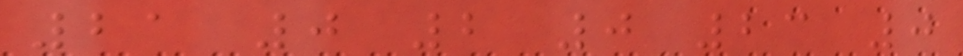21 0 2 0 23 0
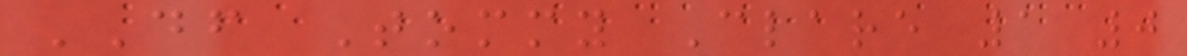DF Tommy Clare 1 0
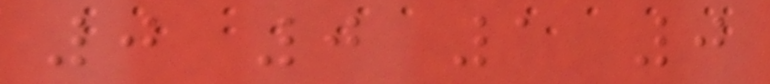0 0 1 0
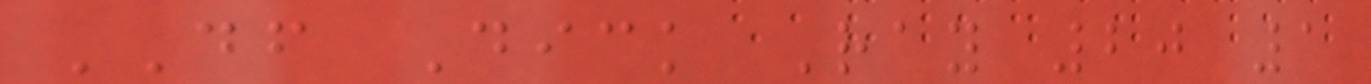DF Dick Ray 20 1
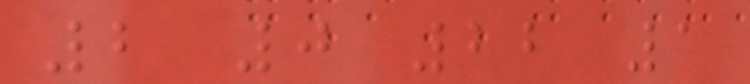2 0 22 1
